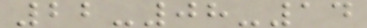22-08-14
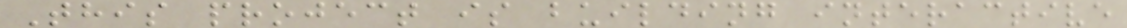This project is building interactive
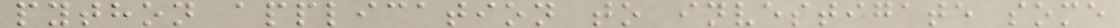python application to investigate some
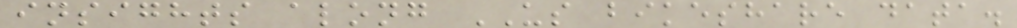insights along US bikeshare data.
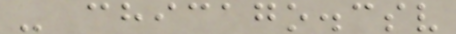- chicago.csv
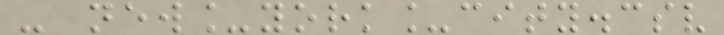- new_york_city.csv
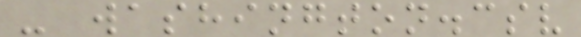- washington.csv
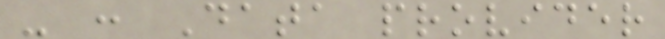- : Data provider
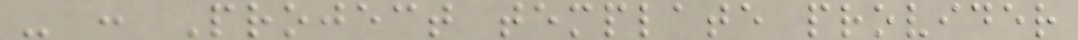- : Project template provider
